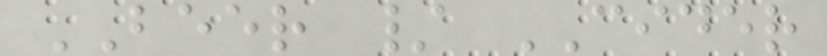BEER / CIDER
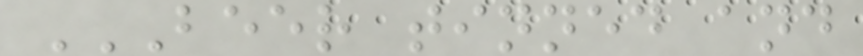BEER TINNED AND
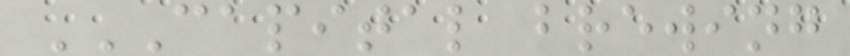CAPITAL BREWING
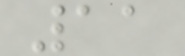11
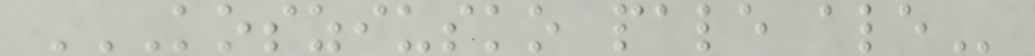KOSZIUSKO PALE ALE
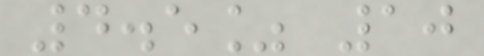4.5% 10
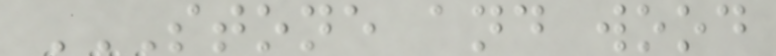STONE AND WOOD
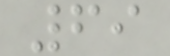69
